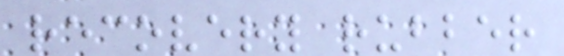recovery rubber
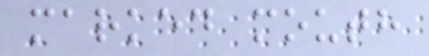marked mouth
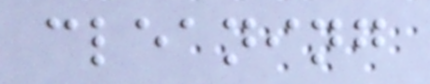cleaning
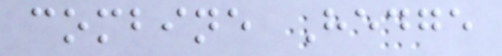combine Hedge
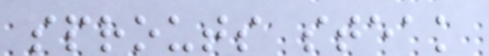sprouts steak
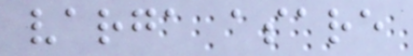varga asare
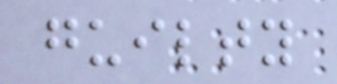guilty
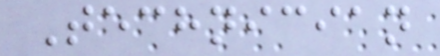Technician
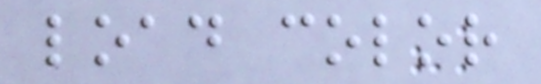load color
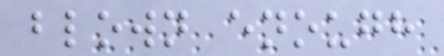blown enough
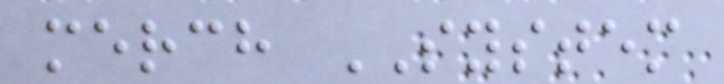merch SYSTEM
